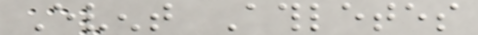Event Athletes
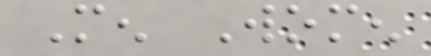Men Women
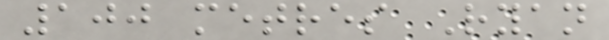100 metres Ryan
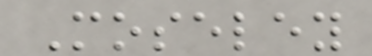Moseley
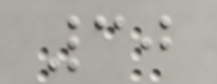30
